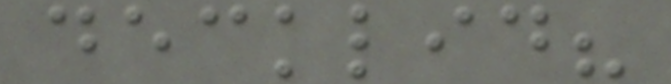decklid?
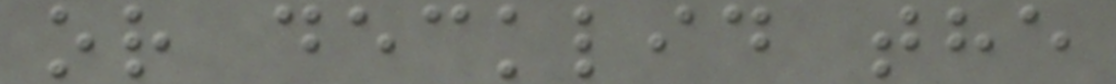or decklid the
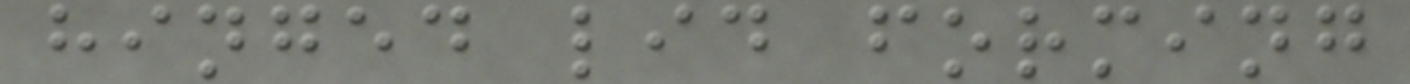hinged lid forming
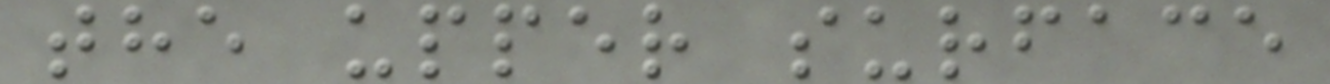the upper surface
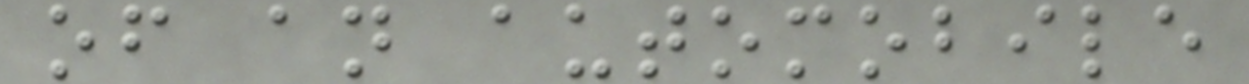of an automobile
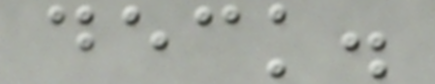deck.
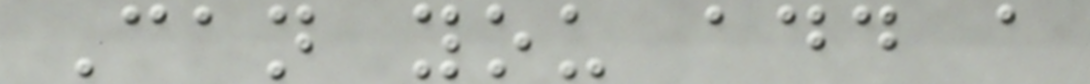Can you add a
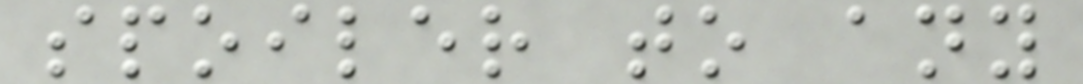spoiler to any
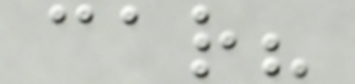car?
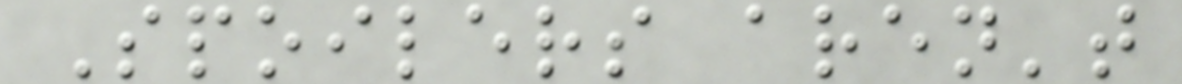Spoilers aren't
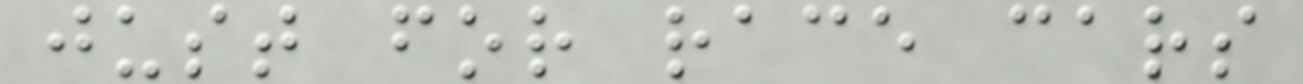just for race cars
